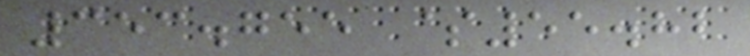353.755 $55.82
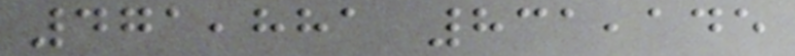471,881 831,145
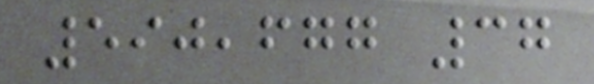590,677 37
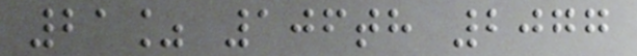21% 106th 2077
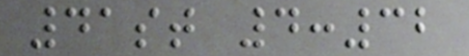41st 4:32
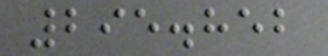295.852
